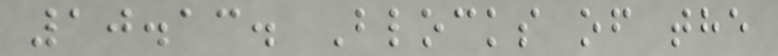10.13. Blocks of the
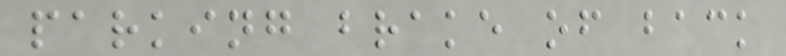parking brake of back
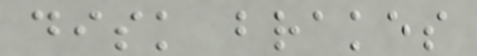disk brakes
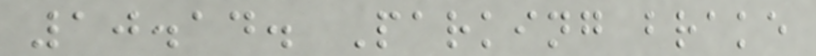10.14. Parking brake
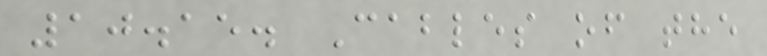10.15. Cables of the
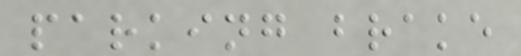parking brake
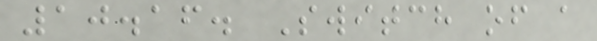10.16. Switch of a
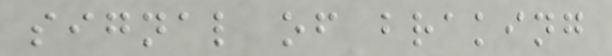signal of braking
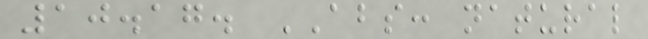10.17. ABS: natural
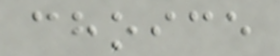choice
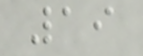19
